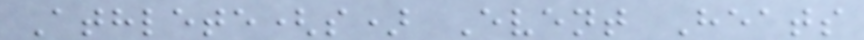Athlete(s) Event Heats
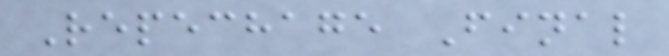Repechage Final
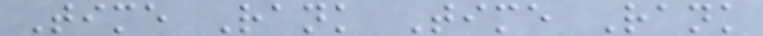Time Rank Time Rank
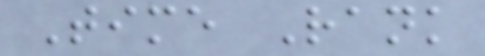Time Rank
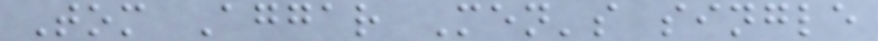Tom Aggar Men's single
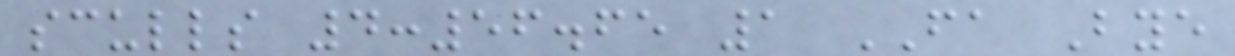sculls 4:56.65 1 FA Bye
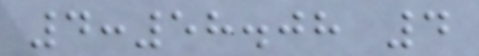4:58.08 4
